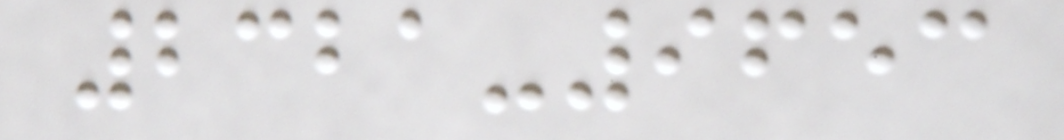2321-9653
